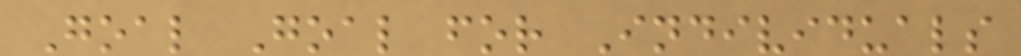Goal Goal for Individuals
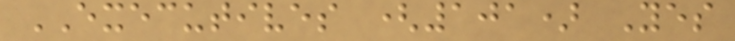EXECUTIVES (101) Yes
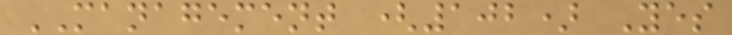MANAGEMENT (102) Yes
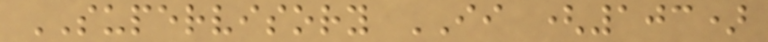SUPERVISORY II (103)
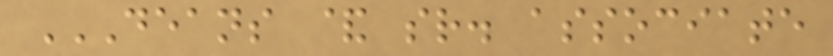DEANS & SR. ASSOCIATE
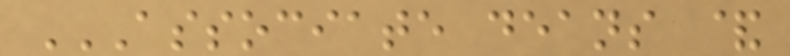ASSOCIATE DEANS &
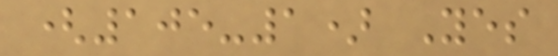(105-1) Yes
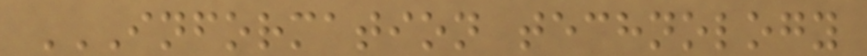INFORMATION TECHNOLOGY
